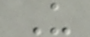U
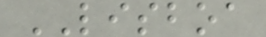LISBOA
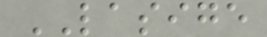LASIGE
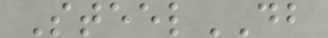SteelDB
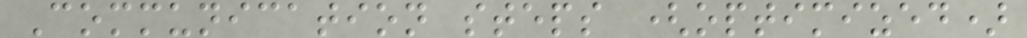Communication steps (optimized)
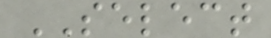SELECT
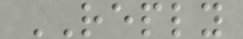REPLY
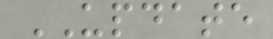UPDATE
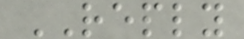REPLY
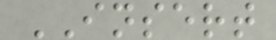INSERT
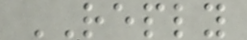REPLY
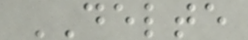DELTE
